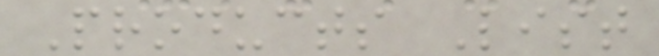Products List
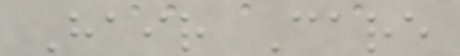Hair Care
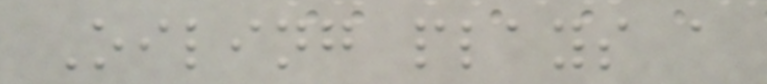Oiling plays a
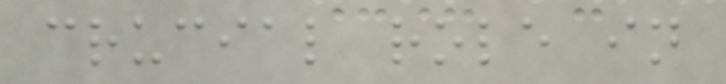crucial role in
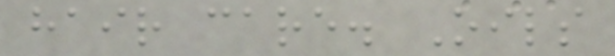hair care. Oils
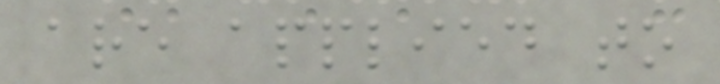are applied to
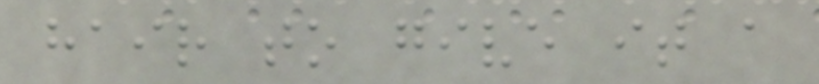hair to give it a
